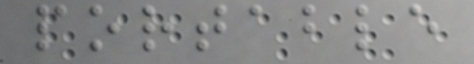portable
